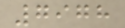7978
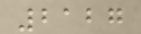2127
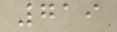719
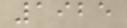1925
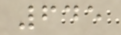645
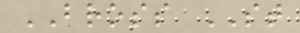BROSS ST
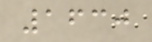1630
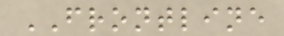FRONTLINE
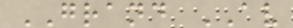GRAND AV
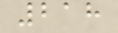218
